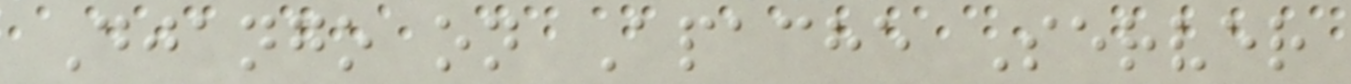Django on Apache Server
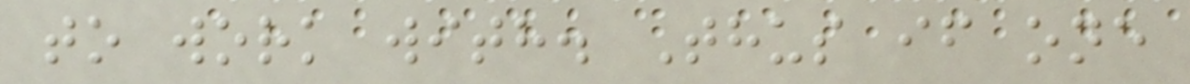to work with. Thus if one
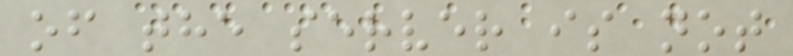of the server is not
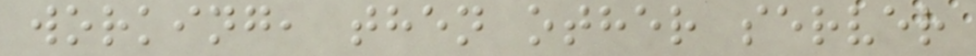working, then other server
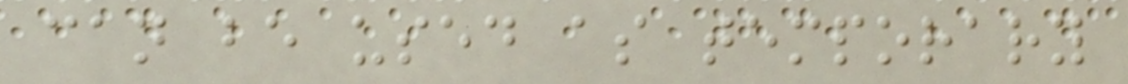can be used as temporary
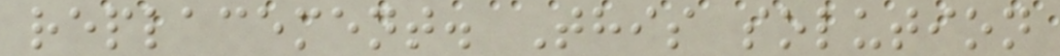replacement. This solution
